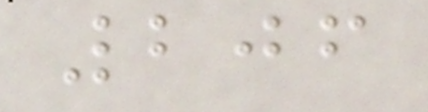206
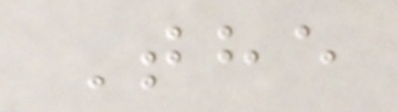The
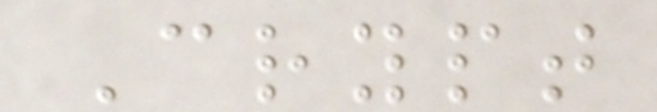Crypt
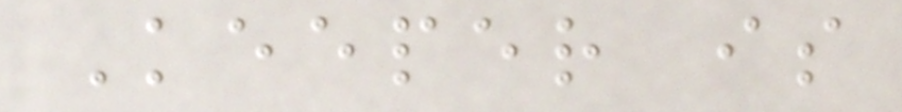Keeper is
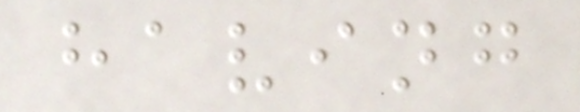having
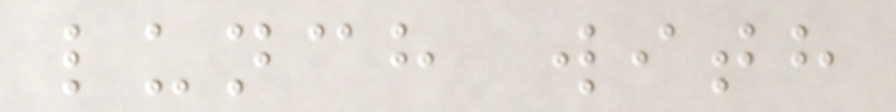lunch with
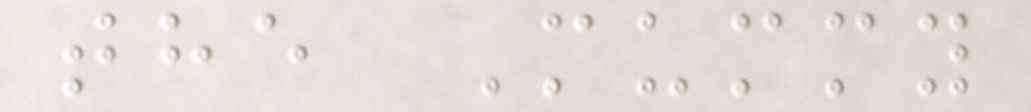the Mummy
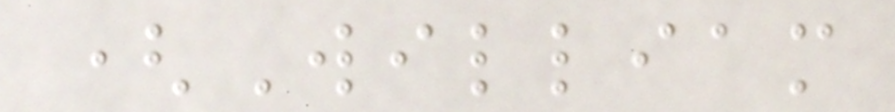(William
